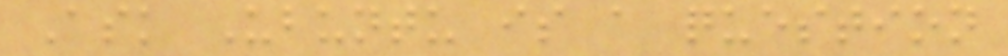Ask Ubuntu is a question
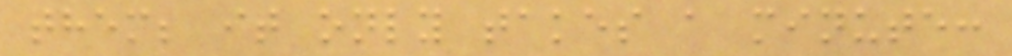them; it only takes a minute:
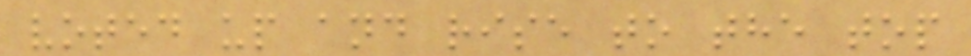voted up and rise to the top
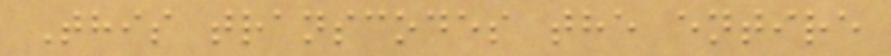This transcodes the entire
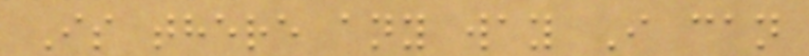Is there any way I can
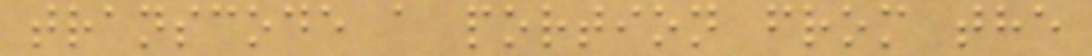transcode a portion from the
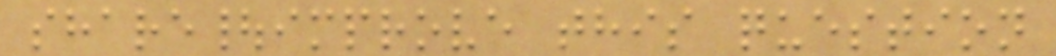share|improve this question
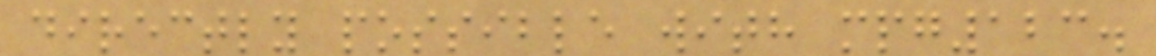directly possible with mpg123.
